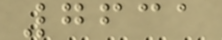7631
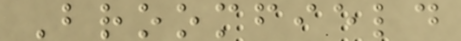Broomfield
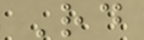Rd
